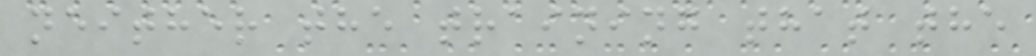neither the training that the
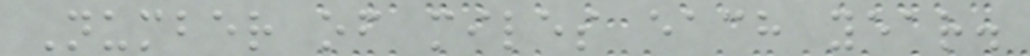Number of miles each year.
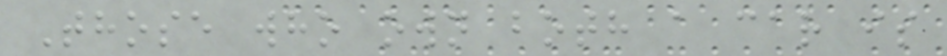Those who own both a car is
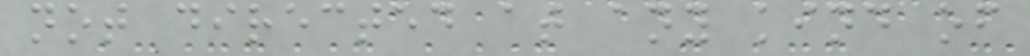not directed at any kind of
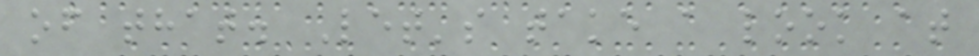of that. Let's take a look at
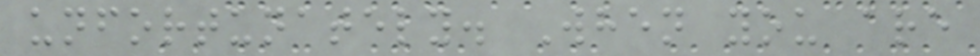unfortunately. When you are
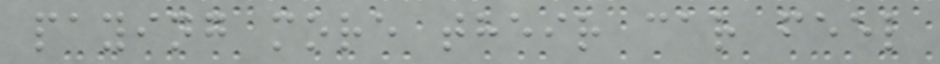paying more their car feel
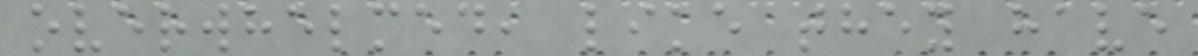overwhelmed, like they have
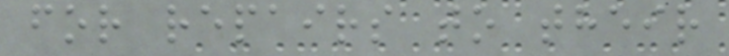for repairs to their
